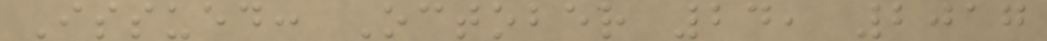Issued: October 24, 2017
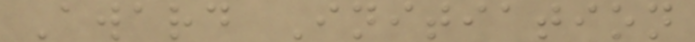Award Initiation
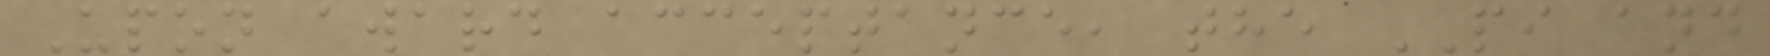Upon award acceptance, the PI and
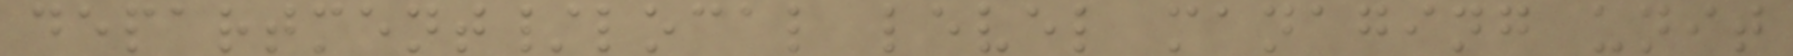department/local level managing unit
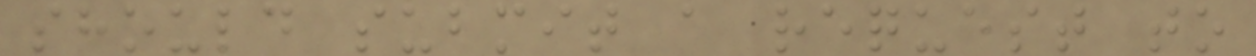should submit a request to
